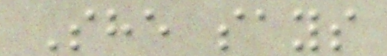She says
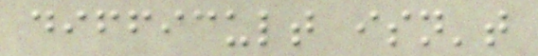difficult isn't
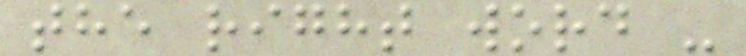the right word -
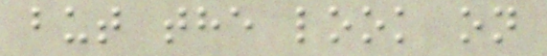but the look on
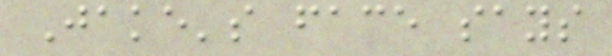Jake's face says
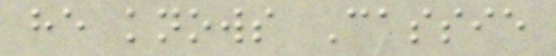he knows Cassie
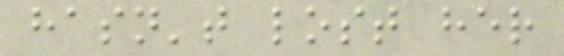hasn't lost her
